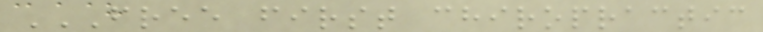FREE FIRST CHIROPRACTIC
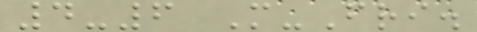4-6 M-Fri.
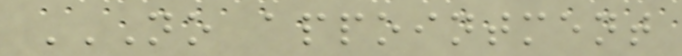NO APPOINTMENT
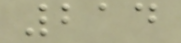214
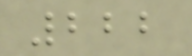222
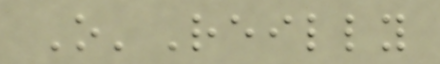O'Reilly
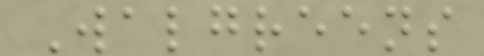Walgreens
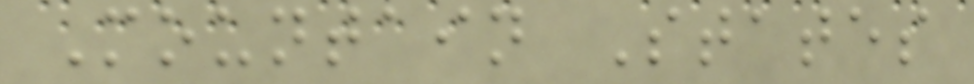Mountain States
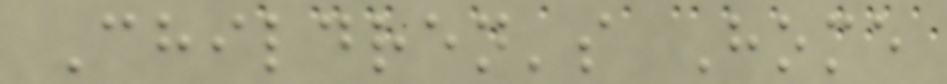Children's Home
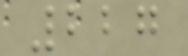227
